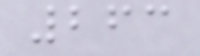263
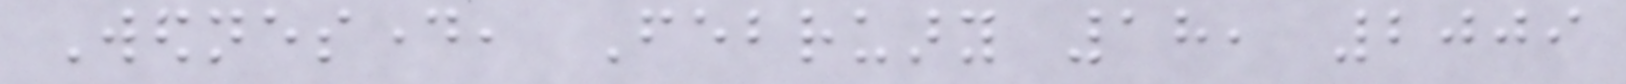Wednesday, February 18, 2009
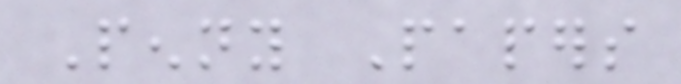Penny Papers
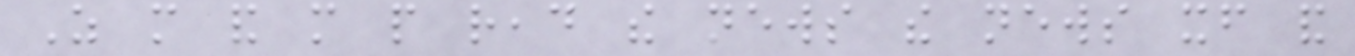As more and more people read the news the news itself and
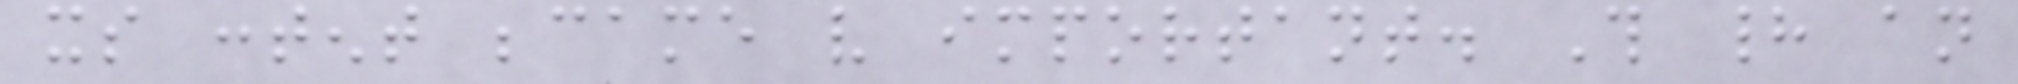its content became very important. This had an
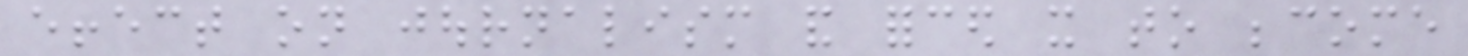effect on journalism and forced it to become
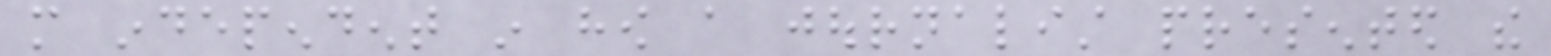more independent in how a journalist presented the
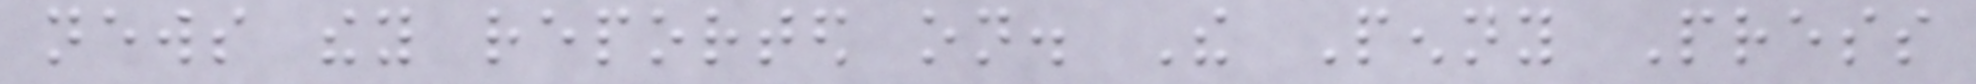news they reported on. The Penny Press
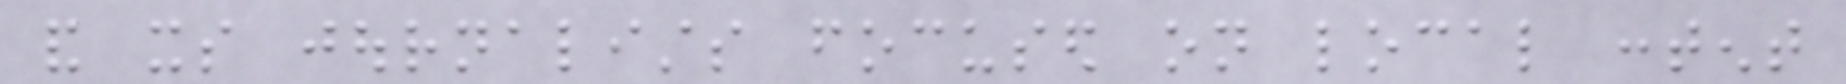and its journalists focused on local content
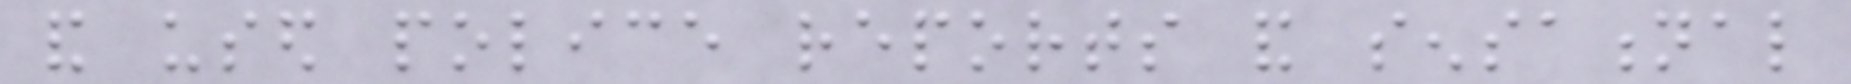and used police reports and sensational
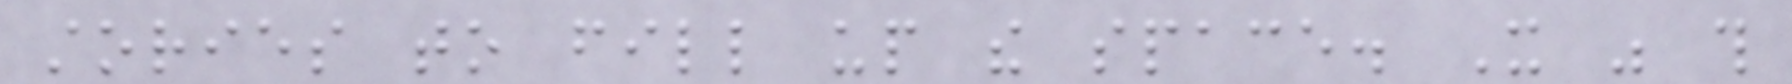stories to fill up the space. It was this
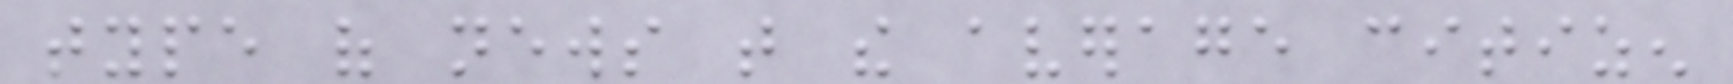type of news that the average citizen
